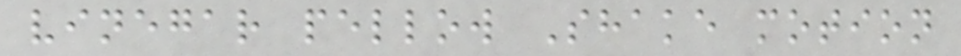vinegar pellow Shake motion
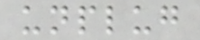unplug
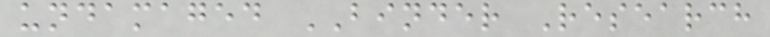undamaged BINDER Research
